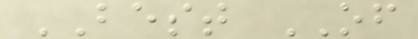BEST OF
